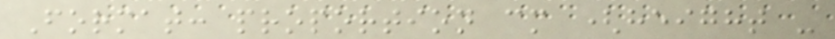Format: proportion cm (height -
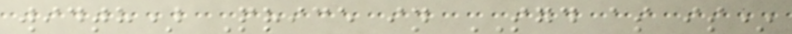width) Price in SGD as is*
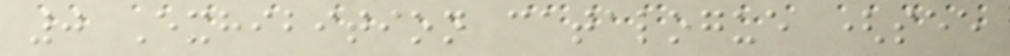0 Exhibition catalogue (see
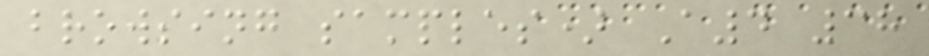browsing samples) A4 38
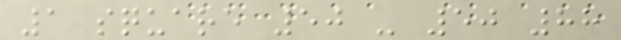1 square 50 - 50 88
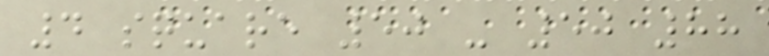4 square 50 - 50 88
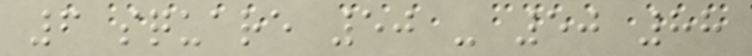6 square 50 - 50 88
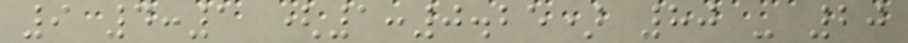9 4:1 (1:0.25) 80 - 20
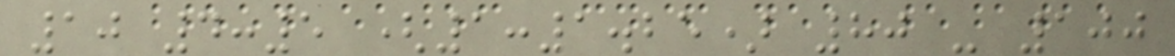10 4:5 (1:1.25) 80 - 100
